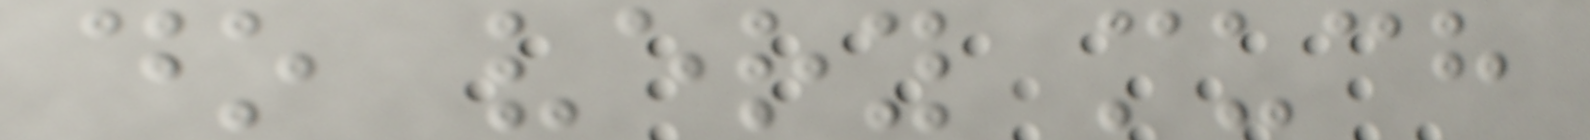do very much
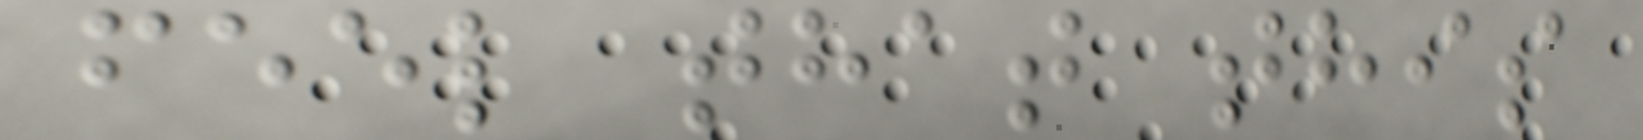feel that this
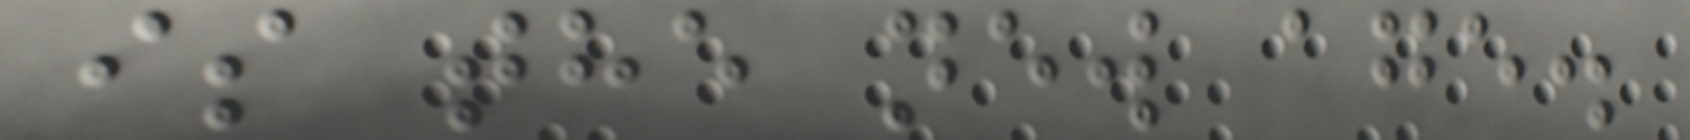is the new age.
